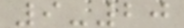9-20
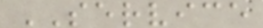SERVICE
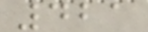421
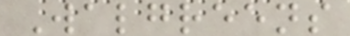Walgreens
